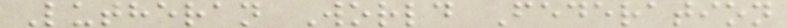Lutheran World Federation
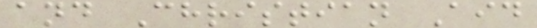and Christian Aid
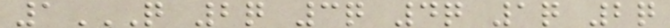1Q 2Q 3Q 4Q 1Q 2Q
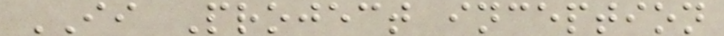II Project inception
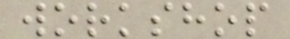workshop
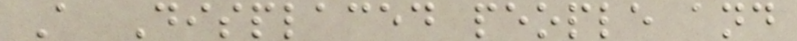A Displaced people and
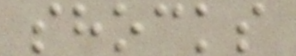shocks
